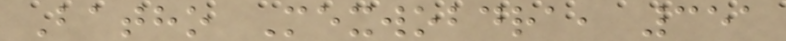Batho Mexwobdra, 351
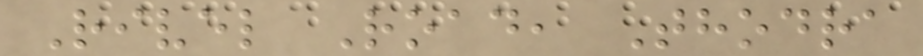Rivel Road, Thodra
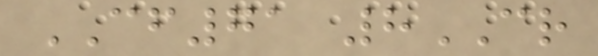CF71 8CR
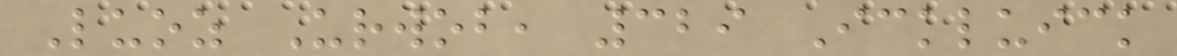Luoz Urwob, 329 Ickluick
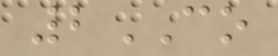2CO
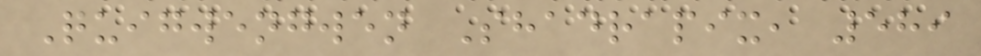Quigwengwen Shadrapix, 589
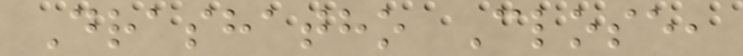Drashatho Close,
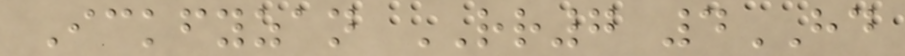Ickfyzan RR7 4HD
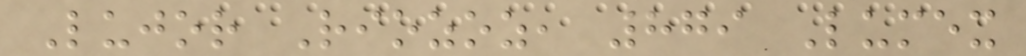Lujor Riozoz, 879 Lumex
